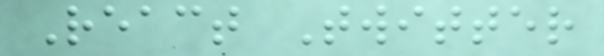React Twitter
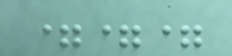===
